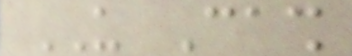US Cash
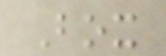Box
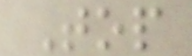Top
